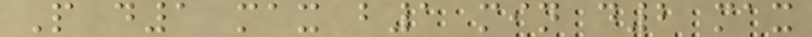P d1 max b1 min d2 max
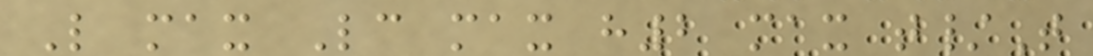L max Lc max h2 max t/T
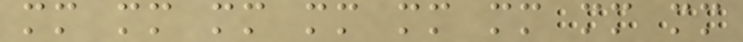mm mm mm mm mm mm mm mm
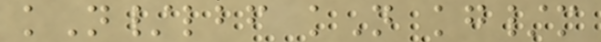kN/lbf kN kg/m
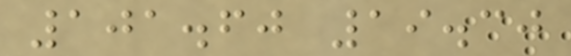101.60 19.30
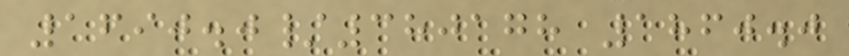1690.0/380178 1860.0
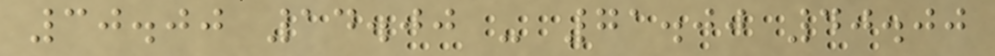30.00 14.00 - 71.00 40.00
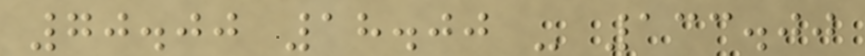70.00 18.00 - 133.00
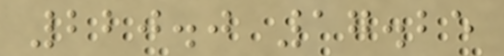220.0 17.25
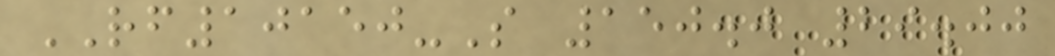RF10150-S 150.0 29.00
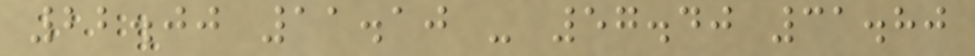22.00 11.10 - 57.40 31.80
